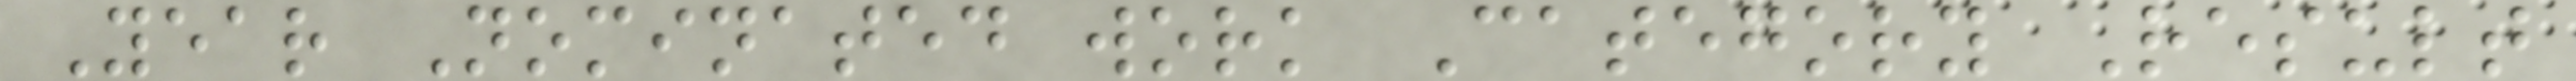Year Nominated work Category Result
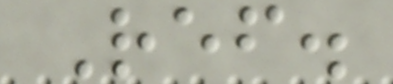Ref.
